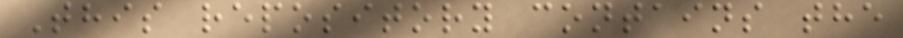This repository contains the
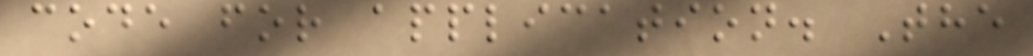code for application. The
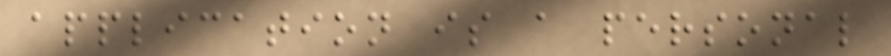application is a personal
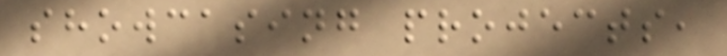showcasing projects,
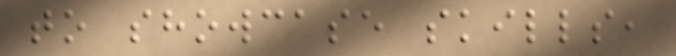to showcase skills,
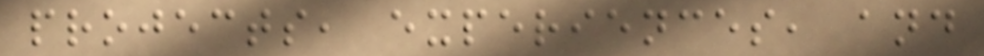projects, experiences, and
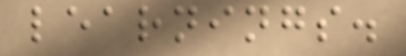learnings.
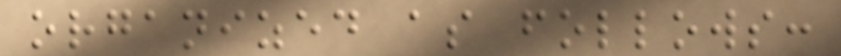organized as follows:
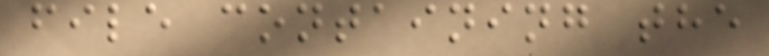file containing the
